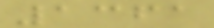1361
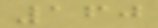160
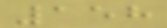158
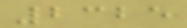2325
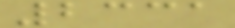2331
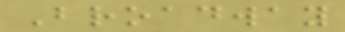Broadway
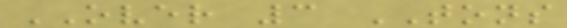OVER 3 TONS
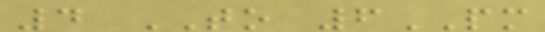4 TO 6PM
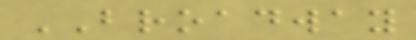BROADWAY
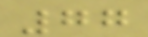77
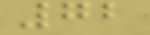72
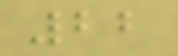22
